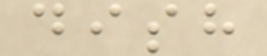dish
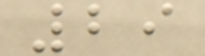29
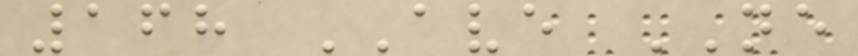168 AVE NE
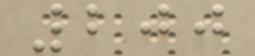200
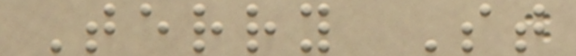Terry St
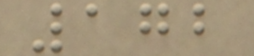172
